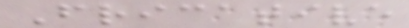Fricative
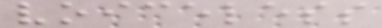voiceless
